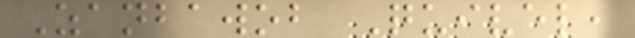Zanbawob Quivel,
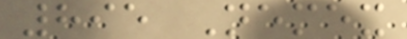895 Nemex
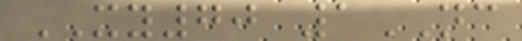XY70 1NC
